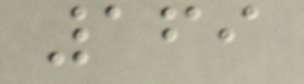169
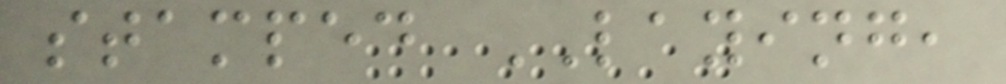stamped LAYING,
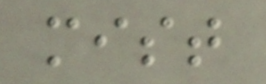mist
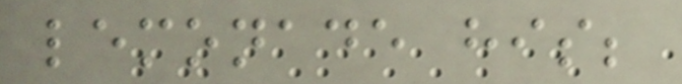lemonade his;
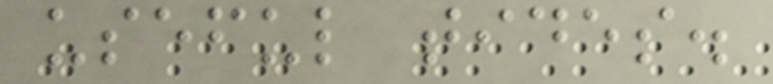useful tides.
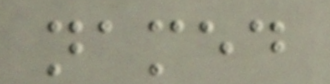named
